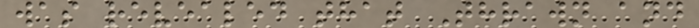was revealed that Thrawn and
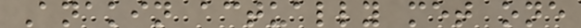Anakin actually met one
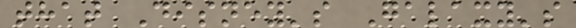that Disney's Galaxy's
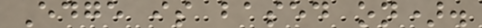Edge is based on).
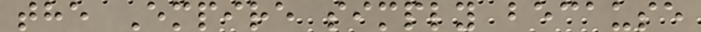the Empire simply because
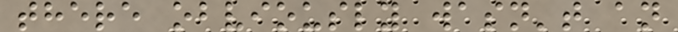there obviously wasn't an
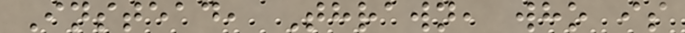Instead, Thrawn, who is
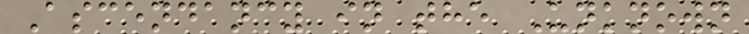Ascendancy in the Unknown
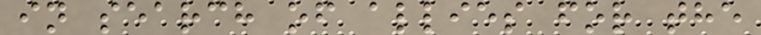in search of allies for the
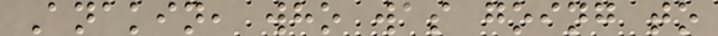Anakin, who was going to
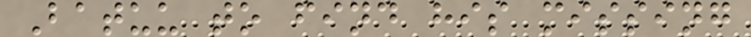Batuu to find his missing
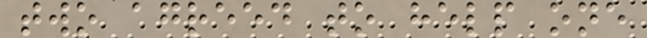two agreed to help one
